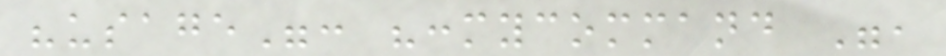"usage": ":mycommand ",
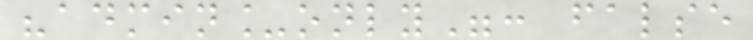"admin_only": false
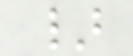}
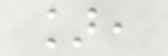],
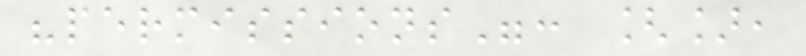"permissions": [],
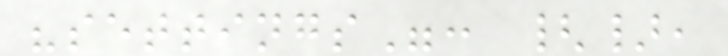"settings": {},
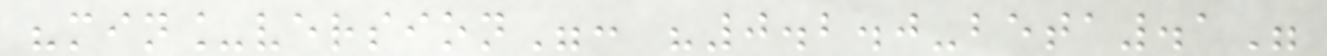"min_version": "0.2.0-beta.1"
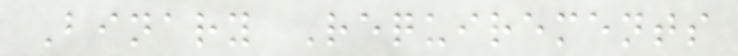Binary Requirements
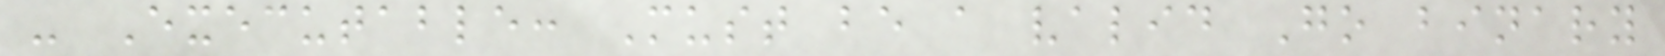- Executable: Must be a valid Go binary
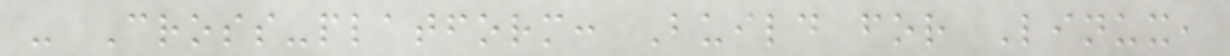- Cross-platform: Build for Linux,
